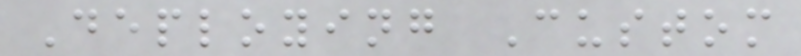Deploying Custom
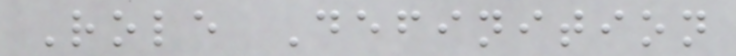Role Definition
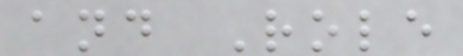and Role
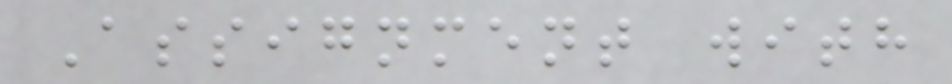Assignment with
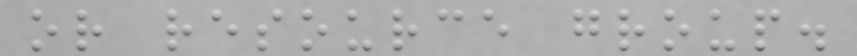or resource group.
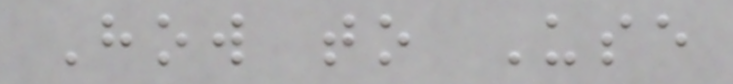How to Use
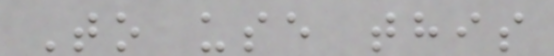To use this
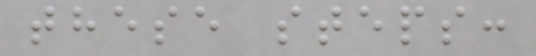these steps:
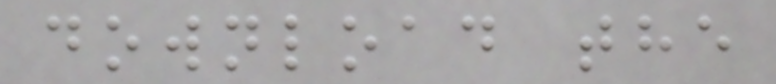download the
